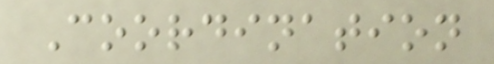Coordination
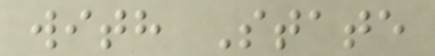with State
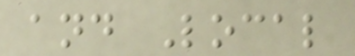and Local
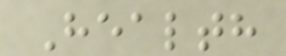Health
